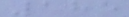185
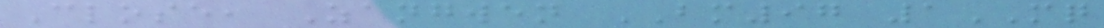Close, Zangwen BM97 1MQ
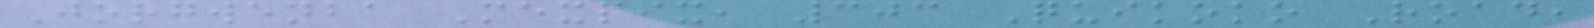Jorgwenba Mexpix, 303 Quikoko Road,
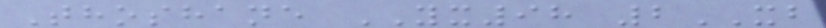Thoshane YX98 2XB
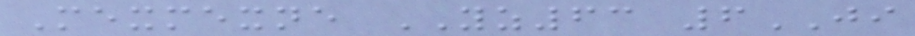Mexmexne YZ63 6JI
